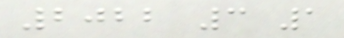2022 3 1
